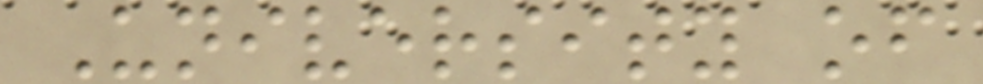University of
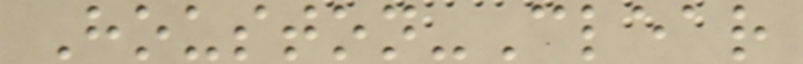Houston-Clear
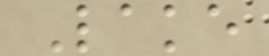Lake
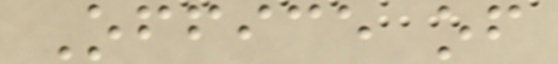Office of
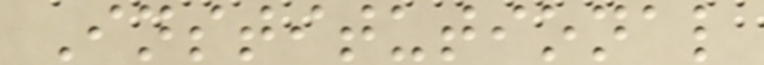Institutional
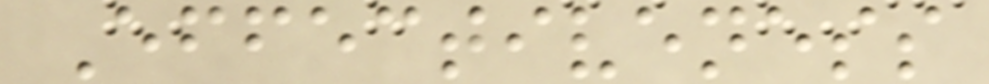Effectiveness
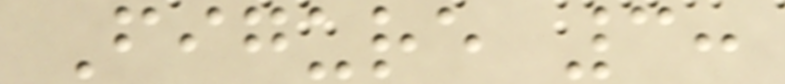Figure 3:
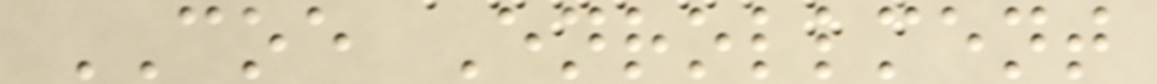COE Enrollment
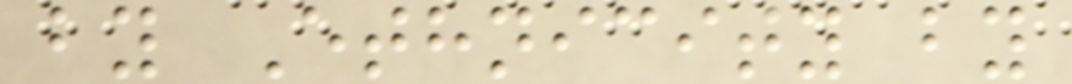by Ethnicity by
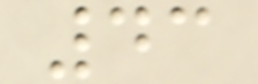43
